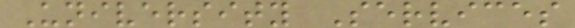University Services
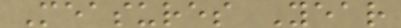Measures Year
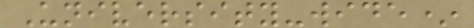University-wide*
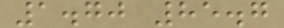1.70 85.7
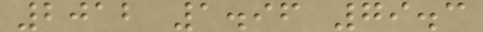2012 1.96 79.3
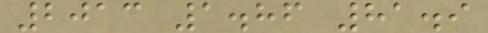2013 1.86 81.9
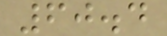60.4
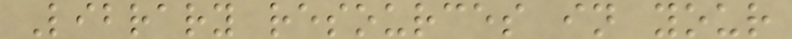Library resources in your
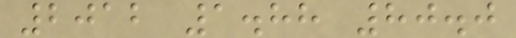2012 1.88 80.0
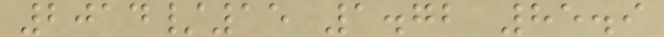2014/15 1.72 85.9
